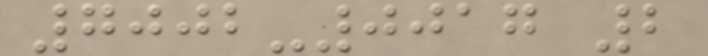7002-0017 2
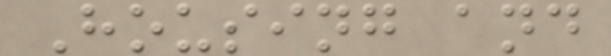Housing and
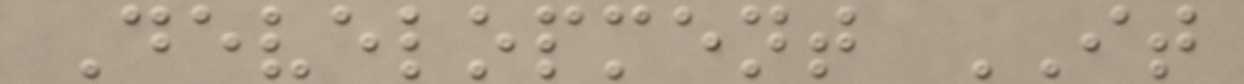Development IT
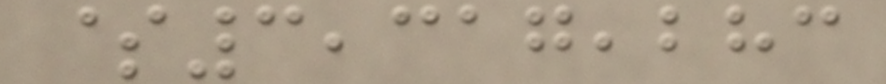$3,317,283
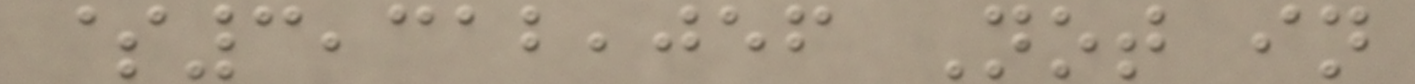$3,312,056 Not in
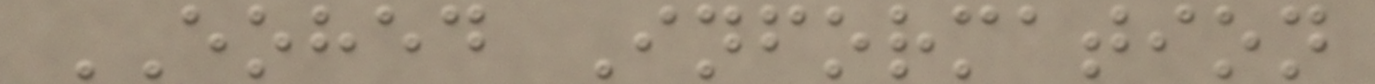EOHED Information
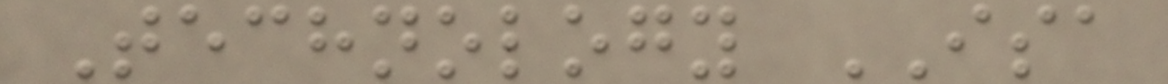Technology ISA
